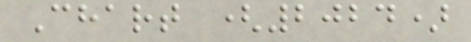Chart (2024)
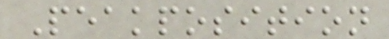Peakposition
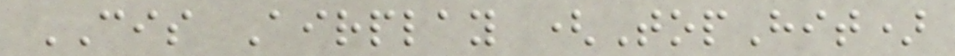CIS Airplay (TopHit)
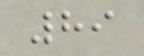89
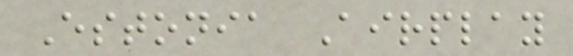Estonia Airplay
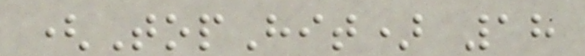(TopHit) 18
